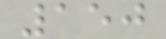150
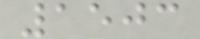1503
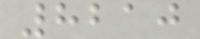8210
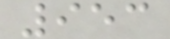953
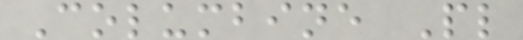Columbine Pl
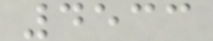4533
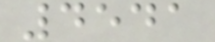4541
